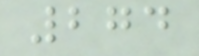274
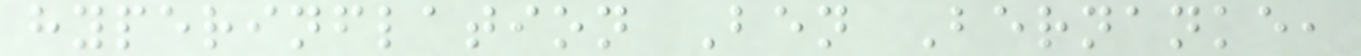hyperinflation Ben Bernanke,
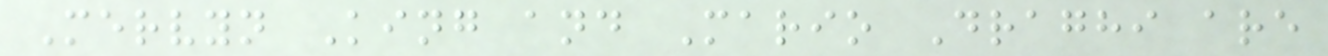Mervyn King and Mario Draghi are
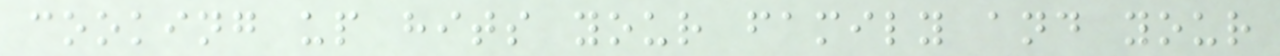cooking up hits your family and your
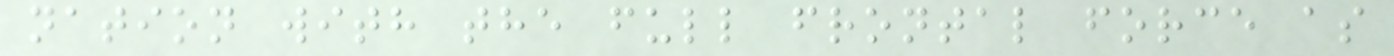nation with the full frontal force as
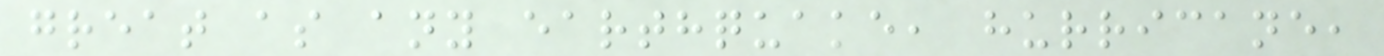great as any earthquake, hurricane,
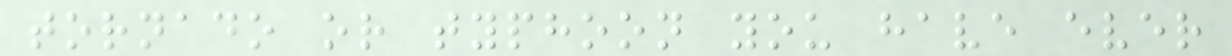tornado or typhoon you have ever
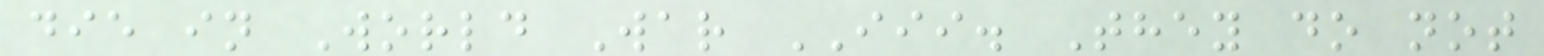die in World War III. They do not
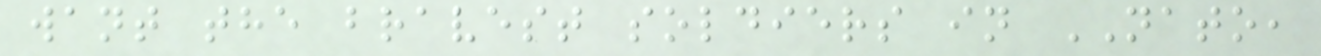want the bravest soldiers in NATO,
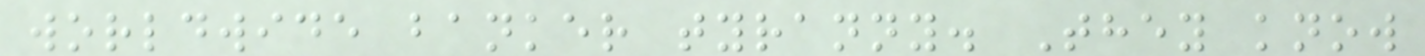worldwide banker tyranny. They know
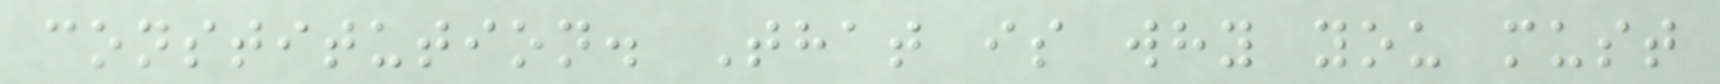constitution. That is why you must
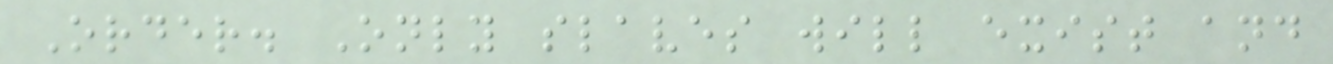Order. Only slaves will exist and
